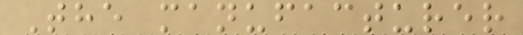The manufacturer
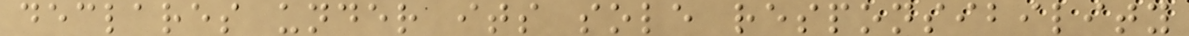declares under its sole responsibility
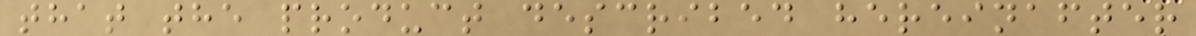that the product described hereinafter
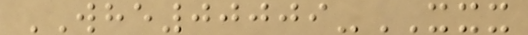WHE00009-XXX
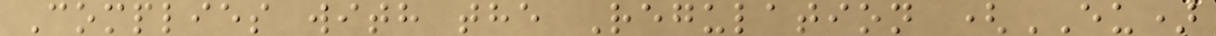Complies with the Regulation (EU)
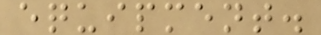equipment.
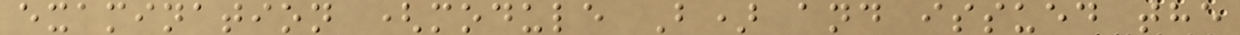examination (module B) and issued the
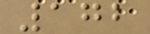172
